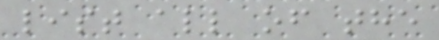list all of the
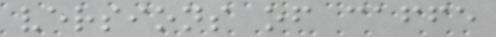versions of caffe
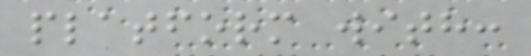platform with:
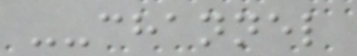--channel
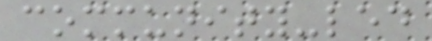community-led
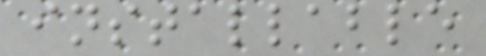installable
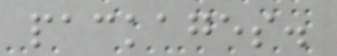packages.
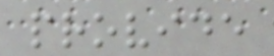provide
